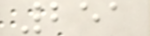251
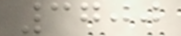3700
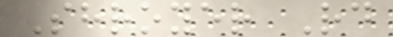Shroyer Rd
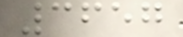3657
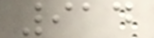914
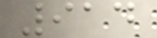914
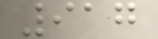917
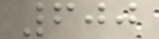600
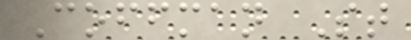Coffman St
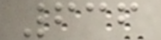636
